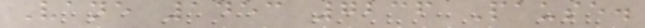Vane 1453 7236 Pause.
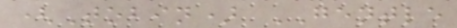(Tobin) GENTLE
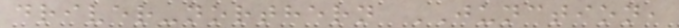driver-northern JUNCTION,
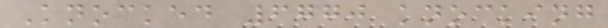Knocked 6770 knocking
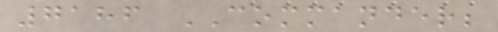7186 COMMANDER;
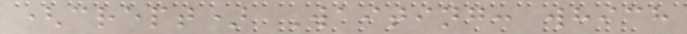(crept) Waiting: which
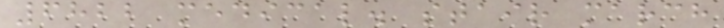6822 medical. stair march
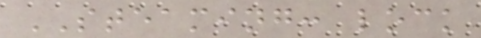STEAMING: lock
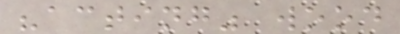"acting" wood
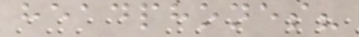headphones?
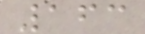163
